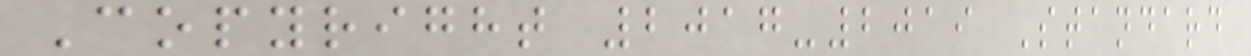Copyright 2017-2019 Standard
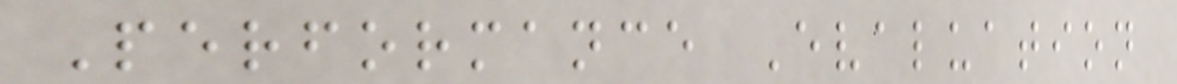Performance Evaluation
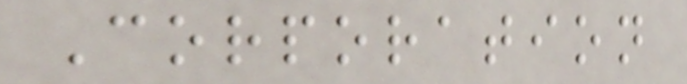Corporation
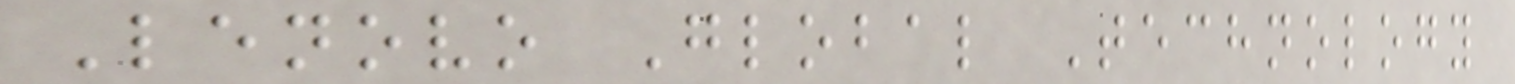Lenovo Global Technology
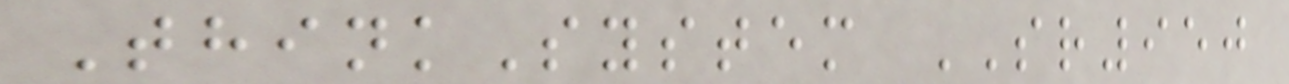ThinkSystem SR950
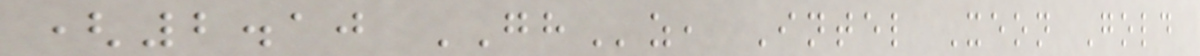(2.10 GHz, Intel Xeon Gold
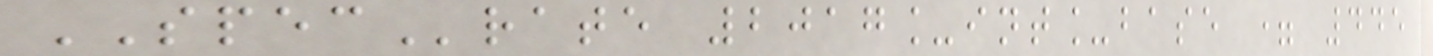SPECrate 2017_int_base = 445
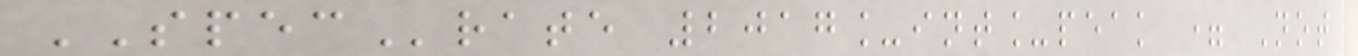SPECrate 2017_int_peak = Not
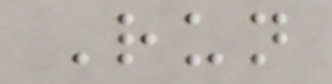Run
